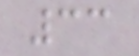33
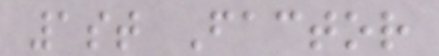1st Factor
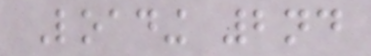Loading 2nd
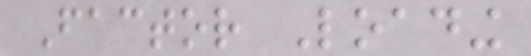Factor Loading
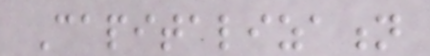Capitalization
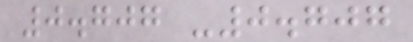0.707 -0.707
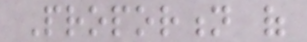Proportion of
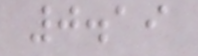0.19
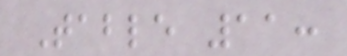Table 11:
